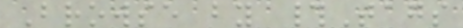Browse by #Tags
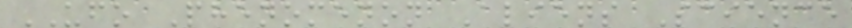UFO Phenomenon Aliens Science
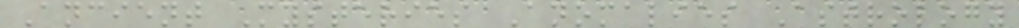Ancient Mysteries Anomalies Astrology
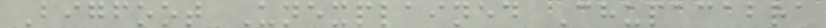Bigfoot Unexplained Chupacabra
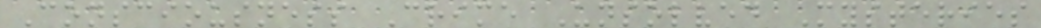Consciousness Crime Unsolved Mysteries
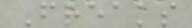Freaks
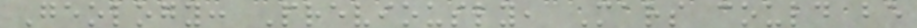Geology: Previously, Mars could be
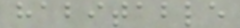habitable
